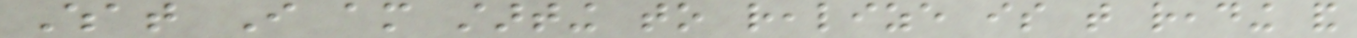What I am starting to realize is that reading and
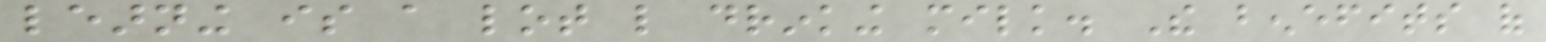learning is a lot like drinking milk. The benefits of
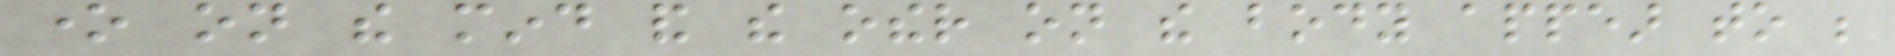one on the mind and the other on the body appear to be
